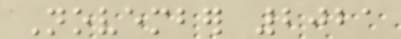November 2021
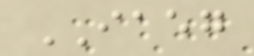IAEG
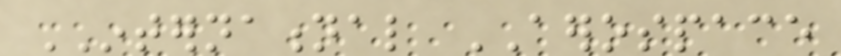INTERNATIONAL AEROSPACE
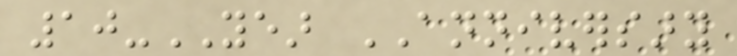10-YEAR ANNIVERSARY
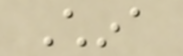China
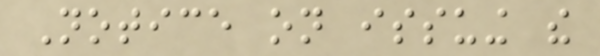Notice on issuing the
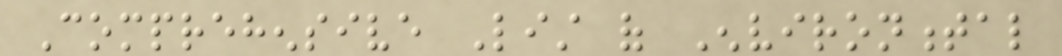Comprehensive List of Environmental
